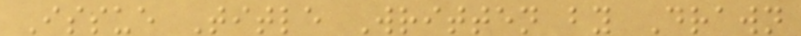Issue Title Written by Drawn
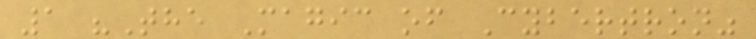1 "The Magic of Cybertron"
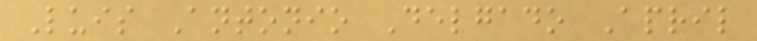Luis Antonio Delgado April
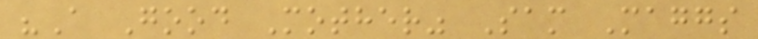"A Good Mother" Sam Maggs
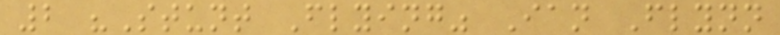2 "Stunt Flying" Ian Flynn
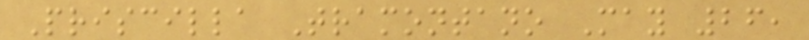Priscilla Tramontano May 26,
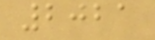2021
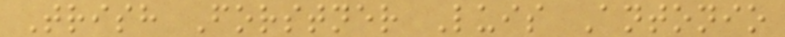Trish Forstner Luis Antonio
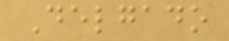Delgado
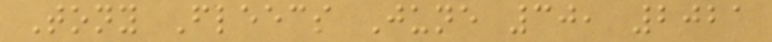Tony Fleecs June 30, 2021
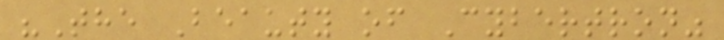"The Beauty of Cybertron"
